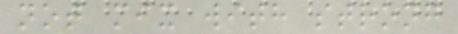not mix with strong
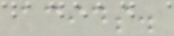acids.
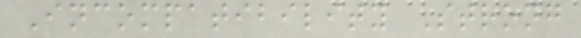Incompatibility Strong
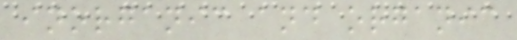inorganic and organic
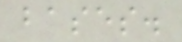bases.
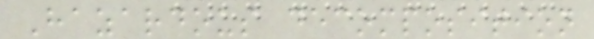Hazardous decomposition
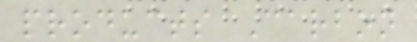products Carbon
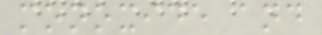monoxide and
